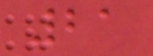21
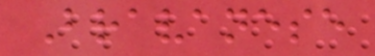Bravanese
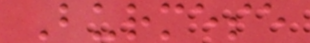Burmese
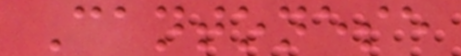Cantonese
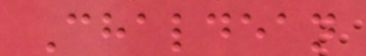Chaldean
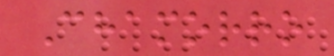Chamorro
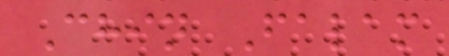Chin Falam
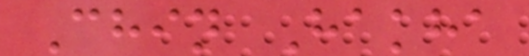Chin Hakha
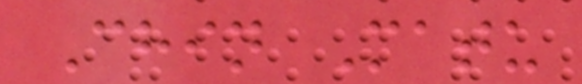Chin Matu
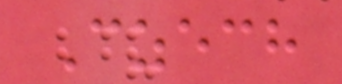Czech
